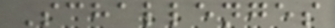Schallenges
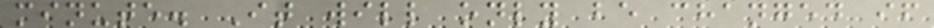minute. It will only be changed if
